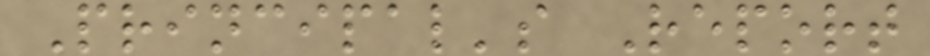Principal's Report
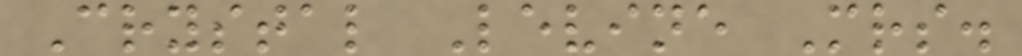Crystal Levine Mrs.
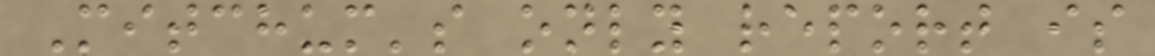Mitchum's only report is
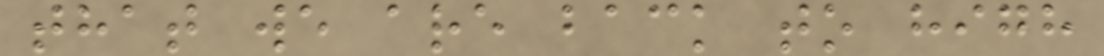that we are back to high
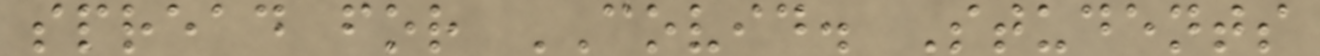spread for COVID. Students
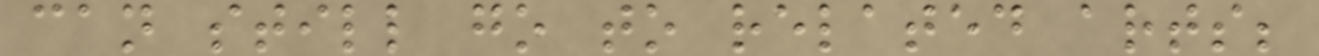can still go to related arts;
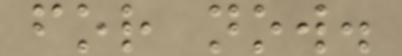for now.
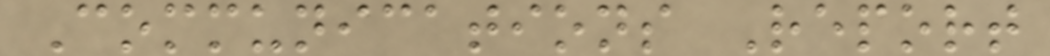Communications Report
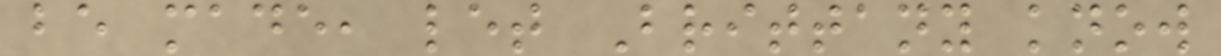be made, let Brittany know
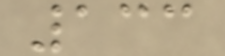133
